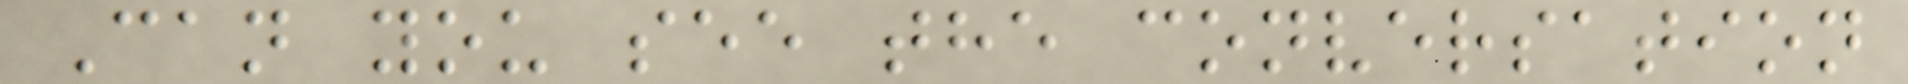Can you see the conversation
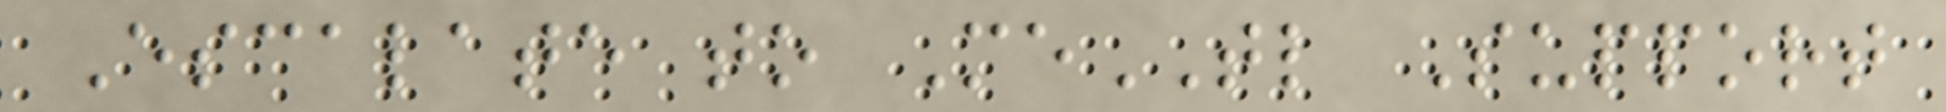Escalate to MeTL Support
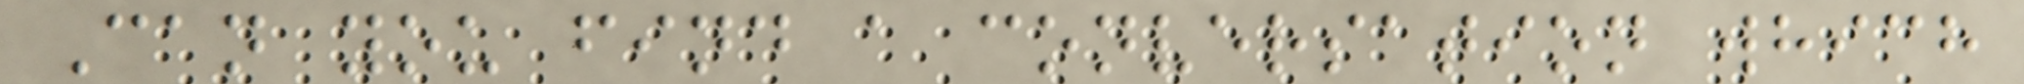Can you find a conversation which
